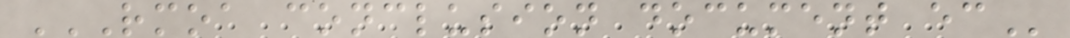RMOA CONCLUSION DOCUMENT EC
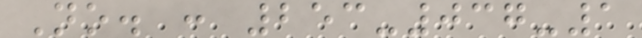No. : 253-037-1
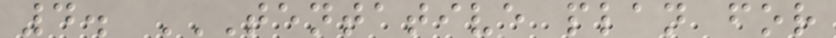4. TENTATIVE PLAN FOR
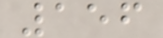156
